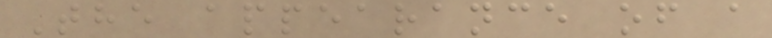The appearance of a
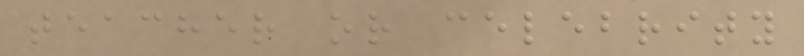teacher or celebrity
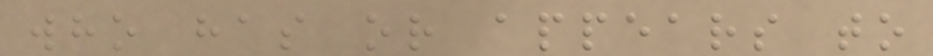who has or appears to
